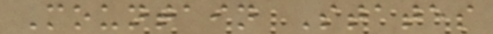Mountain States
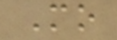Mo
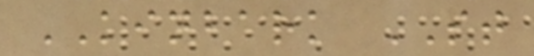KINBARK ST
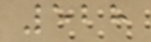528
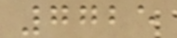7725
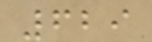629
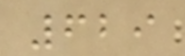629
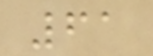61
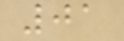01
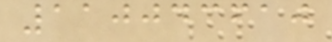110043610
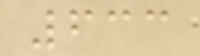633
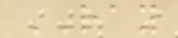RAY
